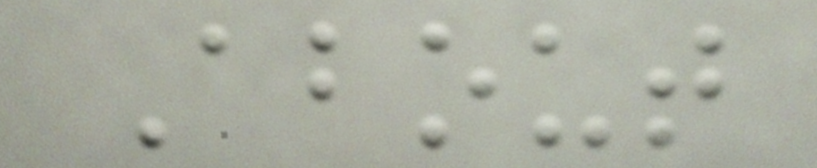About
